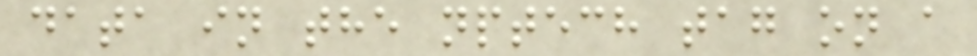data in the nptech tag on a
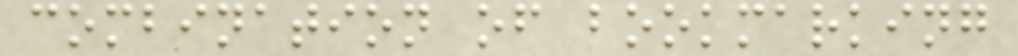combination of bookmarking
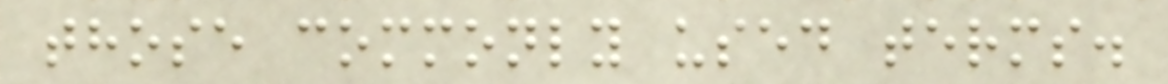those commonly used terms.
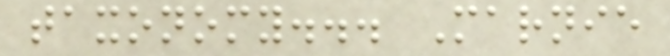taxonomy... Marnie
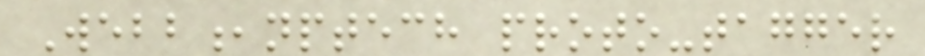Webb,nptech proto-tagger
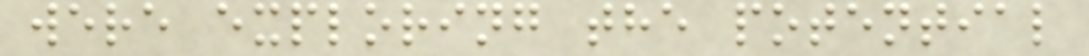were exploring the potential
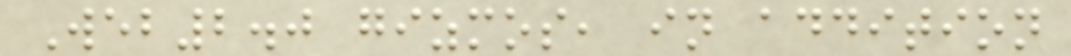Web2.0 gizmos, in addition
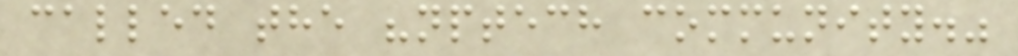called the "nptech community."
